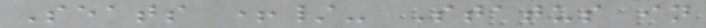Seats +/- Status in
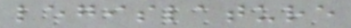legislature
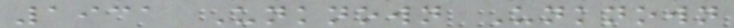1931 Unknown Unknown
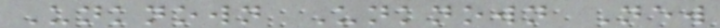Unknown Unknown New
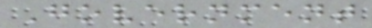Government
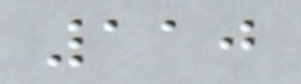110
